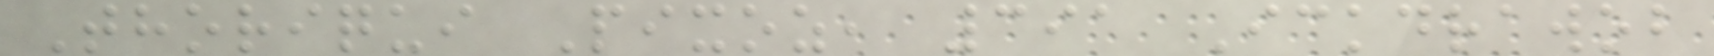Thoriqui Pixoz, 391 Ickdrawob
